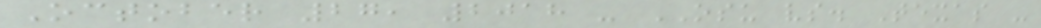October 27, 2018 - OSU vs. Texas -
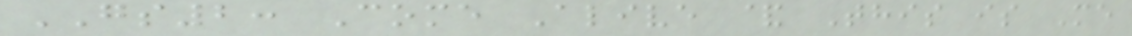GS2: Come Alive & This is Me
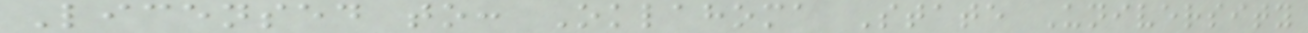Licensed to: Oklahoma State University
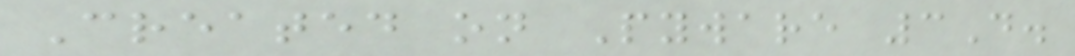Created on Pyware 3D.
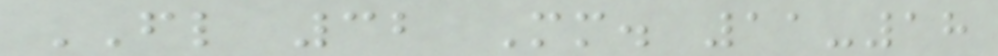FL 32 Mm. 11-18
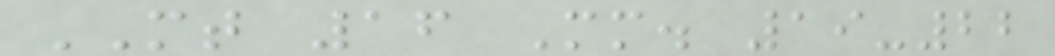MT 16 Mm. 19-22
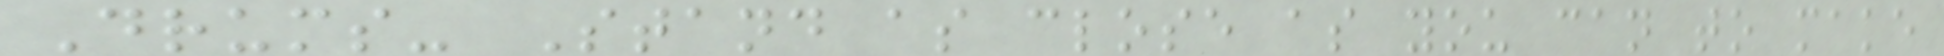Drums- Stand as close as you can to make
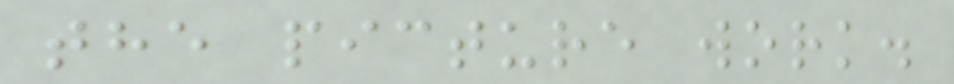the picture work.
